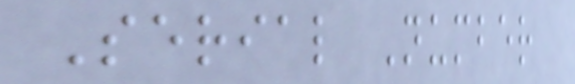Serial Number
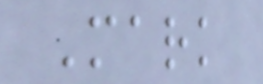Mark
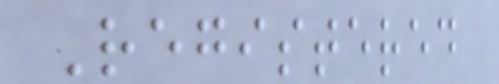Registered
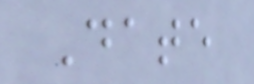Date
